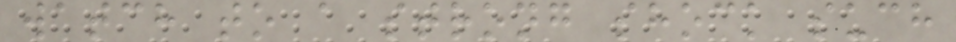watch to a strong shock such
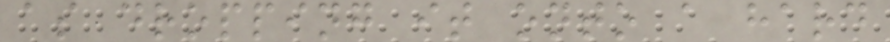as dropping it onto a hard
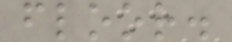floor.
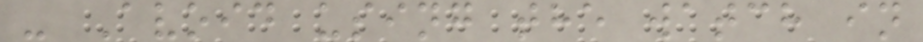- Avoid using the watch in
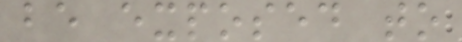be exposed to
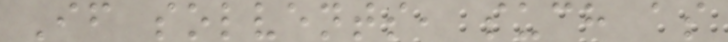If solvents, such as
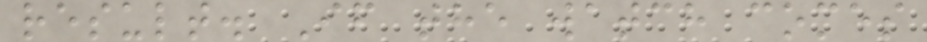result. If the watch comes
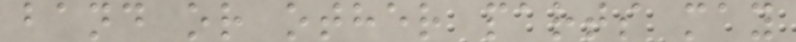band or other parts may
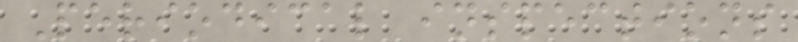Periodical inspections
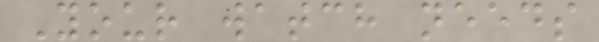Your watch needs
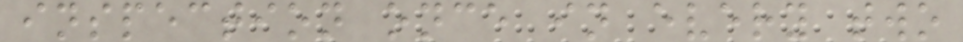inspection once in every two
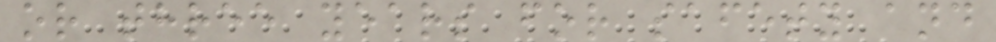or three years for safety and
